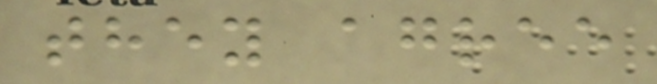they agree
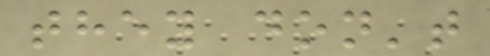they don't
